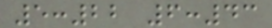5:22 6:43
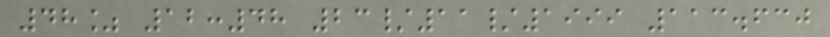48% 12:48 23/11/1999 113.630
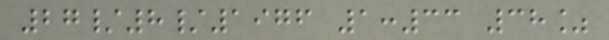27/8/1976 1:33 38%
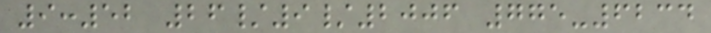9:52 26/9/2006 775-6234
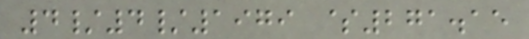4/4/1979 $271.15
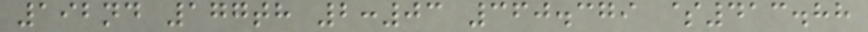192nd 177th 2:03 360.379 $413.88
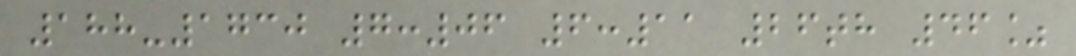188-1730 7:06 6:11 26th 46%
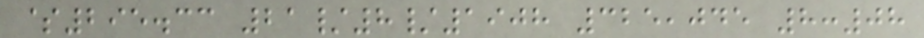$295.33 21/8/1908 325,045 8:08
